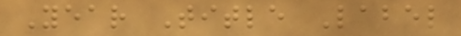Year Title Label
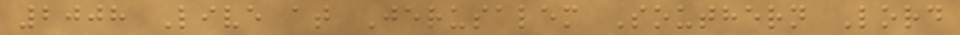2008 Live at Jerusalem Southern Lord
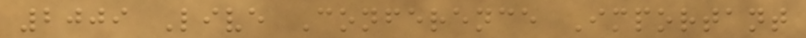2009 Live Conference Important
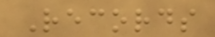Records
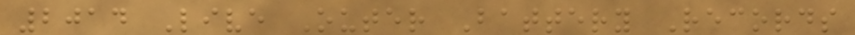2014 Live Outer Battery Records
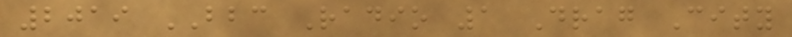2019 BBC Radio 1 Drag City
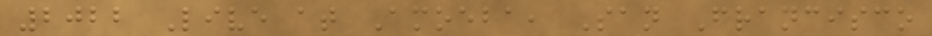2022 Live at Amoeba, San Francisco
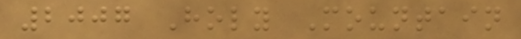2007 Holy Mountain
